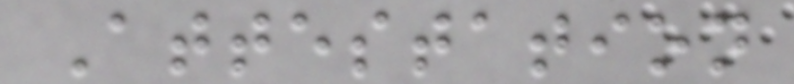Attestation
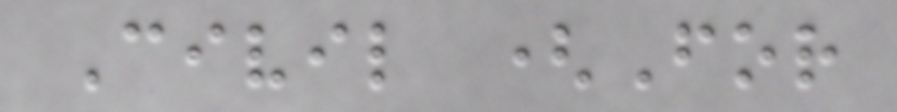Civil (For
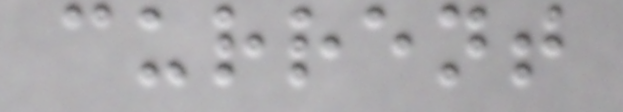current
